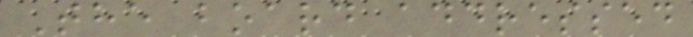The board addressed
